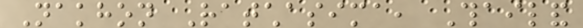Nakhon Ratchasima, Thailand
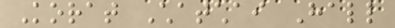Korat Chatchai Hall
